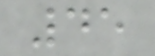45
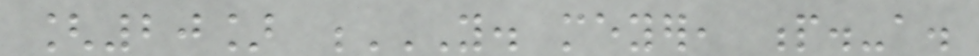[20] Y. MEYER, P.-A.
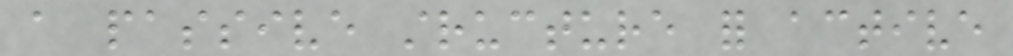a passive structure for active
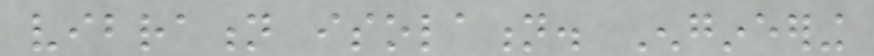vibration isolation. Engineering
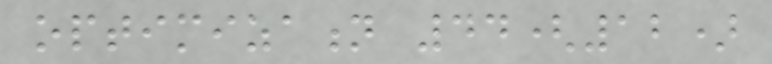optimization 44(12)
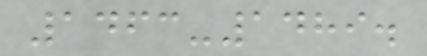1463-1489.
